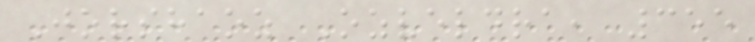Jorshaoz Ozveldra, 355
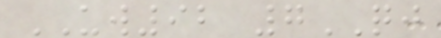UW92 7QJ
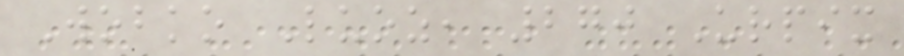Wobko Luoz, 270 Urpix
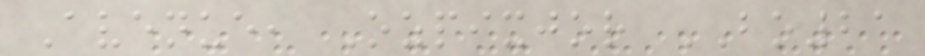Avenue, Ozpixjor BO21
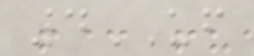4UF
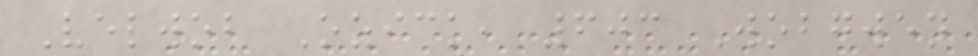Velwob Ozick, 603 Wobgwen
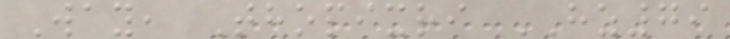Way, Thopixri HZ79
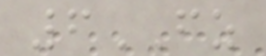6FZ
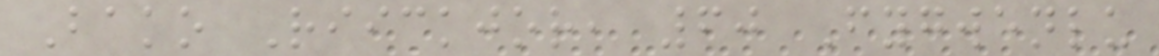Bako Riickjor, 60 Fygwenlu
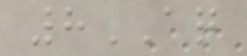8AQ
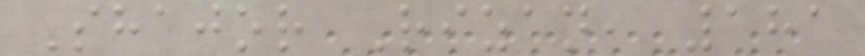Shajor Rizan, 181
